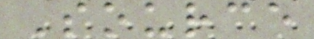Source
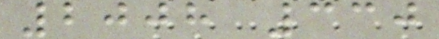2008 330
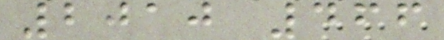2010 466
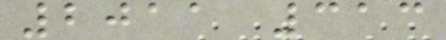2011 313
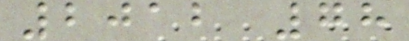2012 78
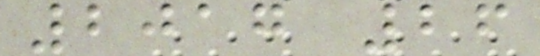2017 26
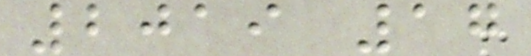2019 17
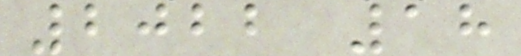2022 18
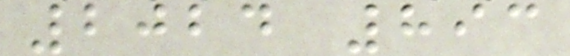2024 893
